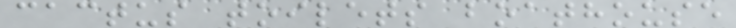cactus toilets boathouse
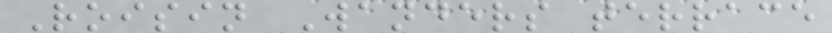Roisin Wanders terrace
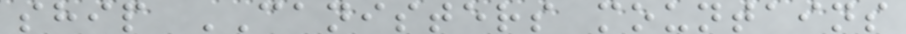ship CANISTERS mountains
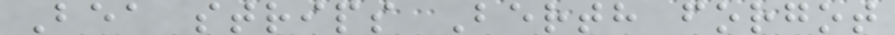Bea strips Berth forgot
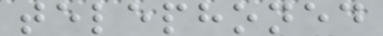telephoned
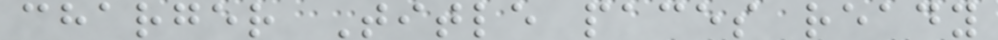charger Title paces ready
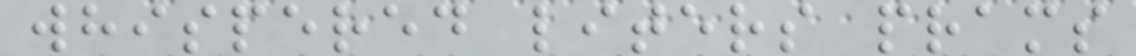whispered liters prams
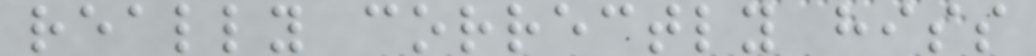really correctly hiss
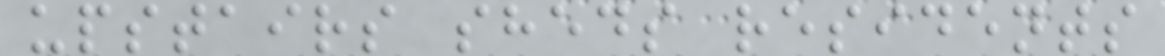upstairs sheds residents
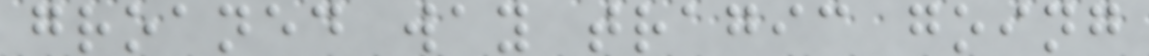groaned way tragic going
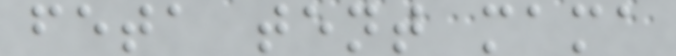feta tent mama
